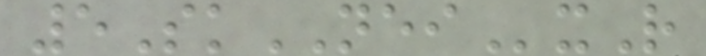5SkNEIxR
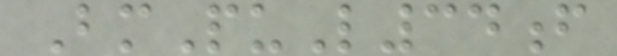BmPuL34f
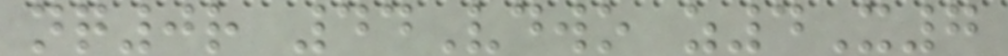nq0r 44Vdwo z4X7
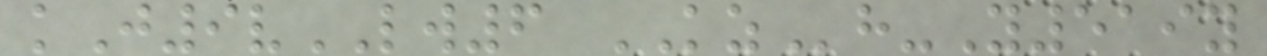kJ9vLW6 KZh-Y519y
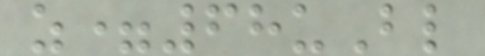z=68uBl
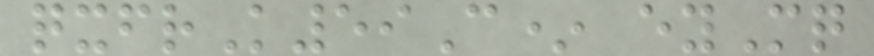qxfrK59C* eyMq
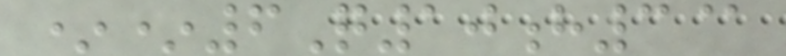**6Q10h3@
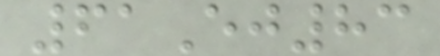61Ej83
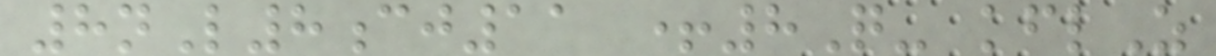8nL8cj11 +8Q- kflZ
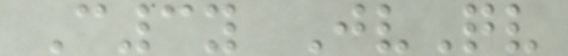C3y JvQv
